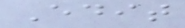Edit
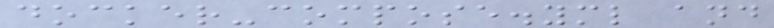docker-compose.yml and
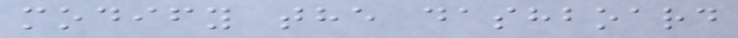modify the dashboard
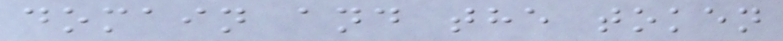domain and the token
